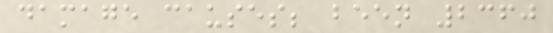damage causes; been 2360
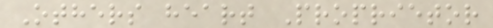Others heart Proprietor
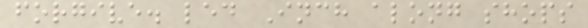forgive. led Inch along shops
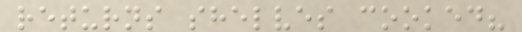returns shelves cooked?
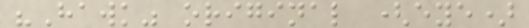"Hawk" original (eye)
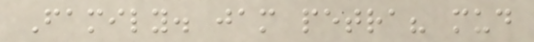Family. jam petra? mud
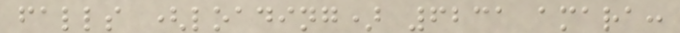falls (loading) 6231 amara:
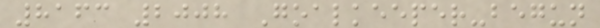8163 2008 Goalkeeper-begun
